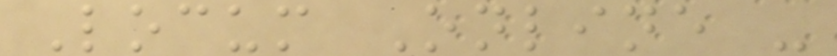Locum Online -
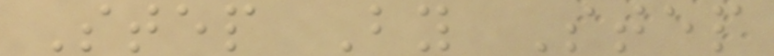Step By Step
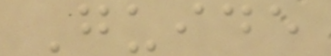Guide
